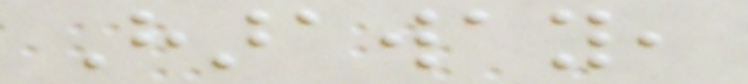Haraway,
